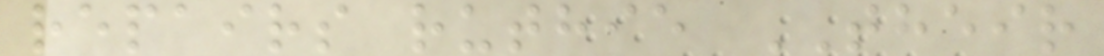repairs ruthie THEIR
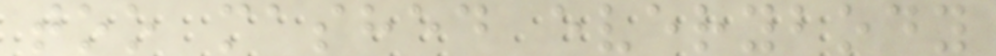too mashed everybody
